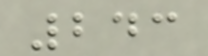243
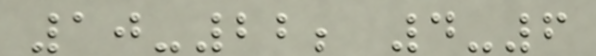10-22; 4-6
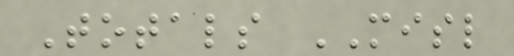Totals MISL
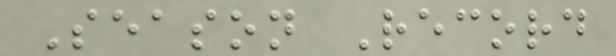Season Record
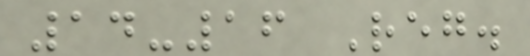14-16 Reg.
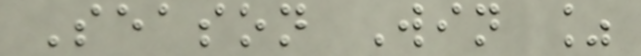Season Win %
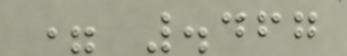= .467
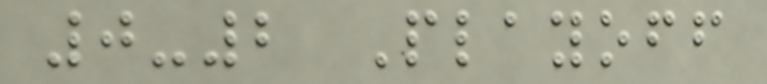0-2 Playoff
